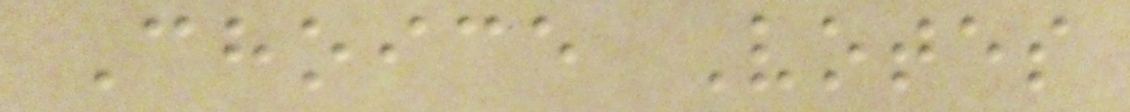Choice Votes
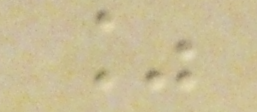%
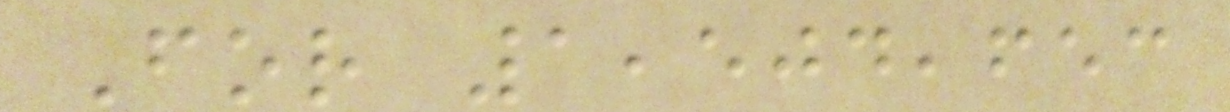For 1,504,653
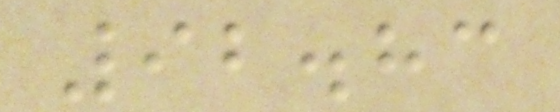92.83
